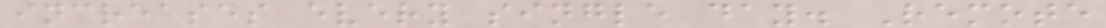increases every single day. Remote
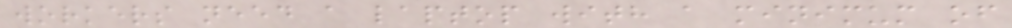workers need a laptop with a minimum of
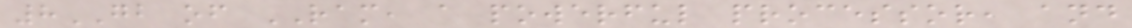8GB of RAM, a powerful processor, and
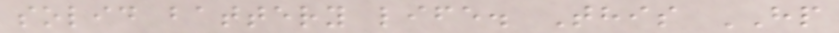solid battery life. This HP
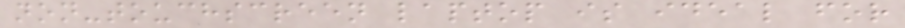non-touchscreen laptop is ideal for
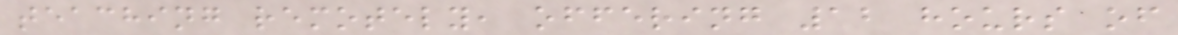teaching remotely, offering 12 hours of
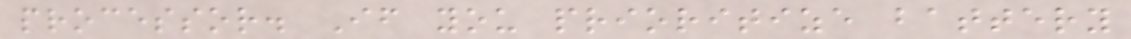processor. If you prioritize battery
